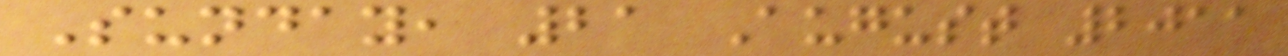Sunday, 21 August 2011
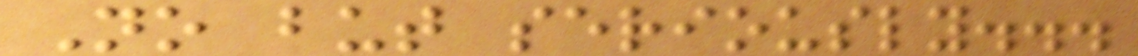No but seriously...
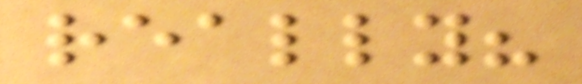really?
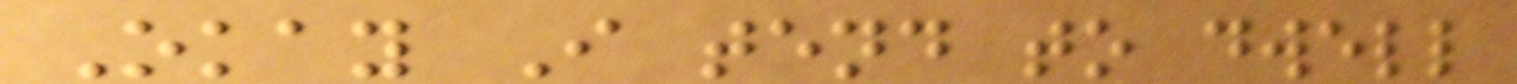Okay I tend to dwell
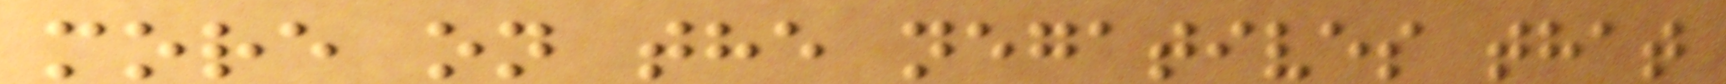more on the negatives that
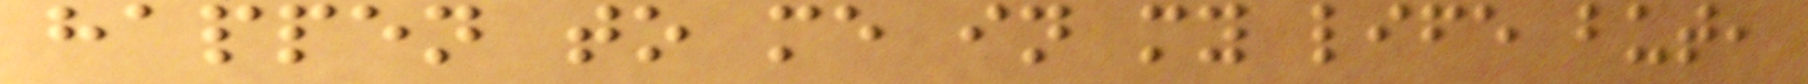happen to me in my life but,
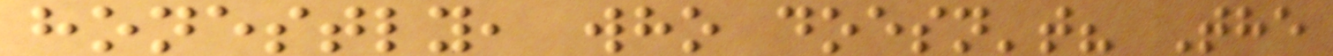honestly, who doesn't? The
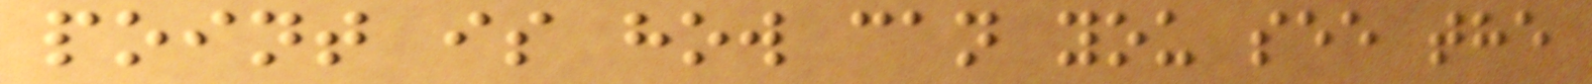point is how can you see the
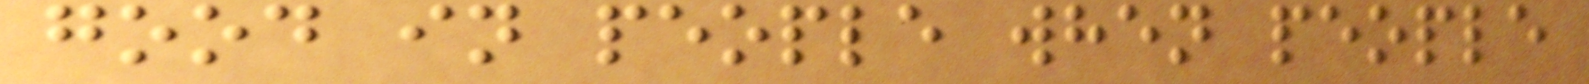good in people when people
